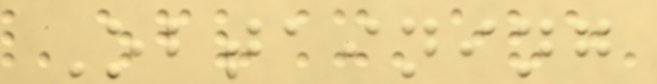Obtaining
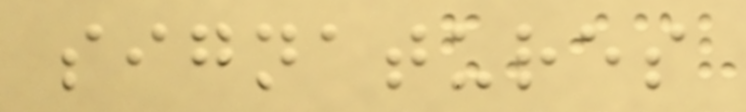signatures
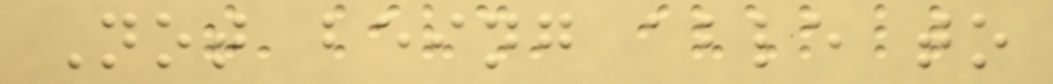Not being able to
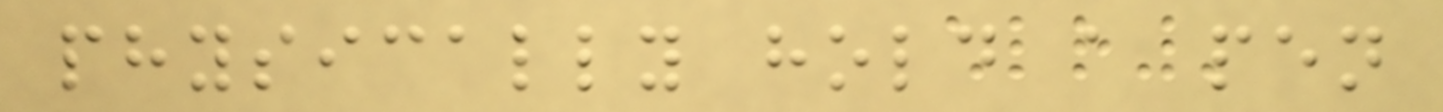physically hold a pen
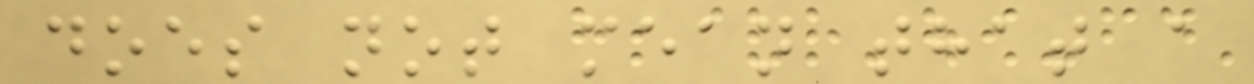does not mean that a
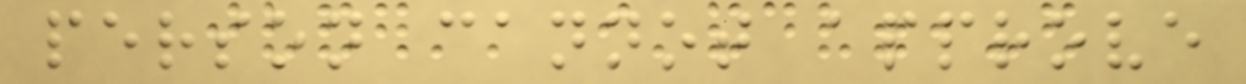person cannot approve
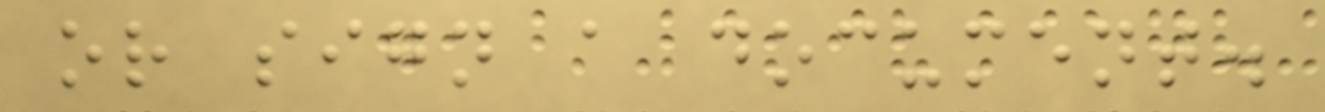or sign a document.
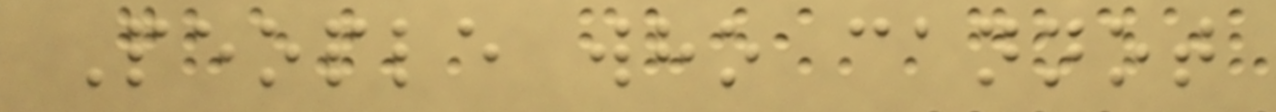People who cannot
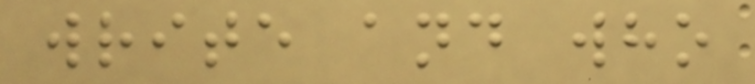write and who
